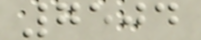7504
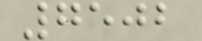7502
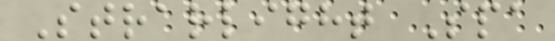Strarlight Spa
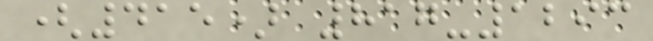(415) 817-1293
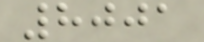8001
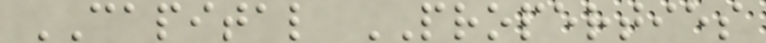CAPITAL PROPERTIES
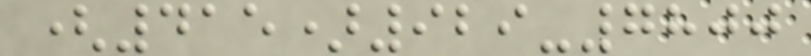(415)929-7800
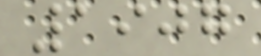1907
